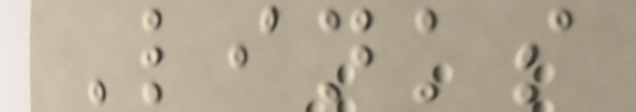Links
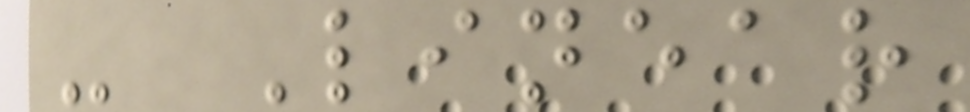- Linear
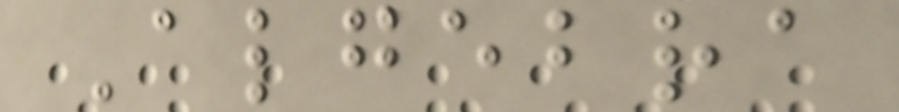Algebra
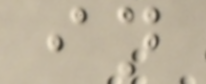in
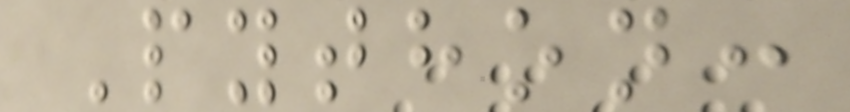Python:
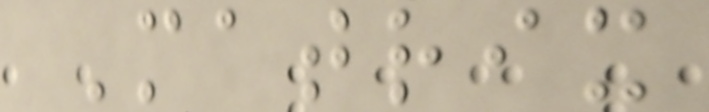Matrix
